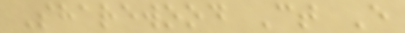Sharewood Ct E
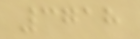3718
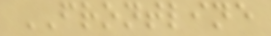FRONTLINE
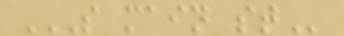S MAIN ST
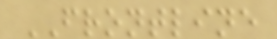FRONTLINE
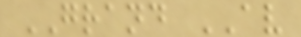GRAND AV
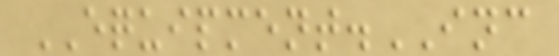EQUIPMENT.INC
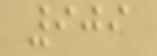909
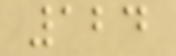124
